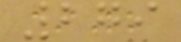279
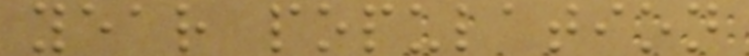year population
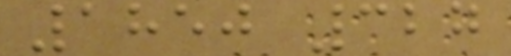1850 327
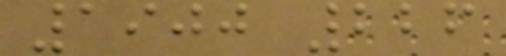1900 226
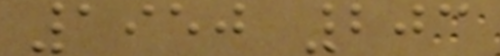1950 203
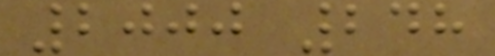2000 248
